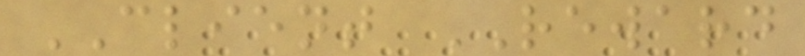CLIENT REWARD
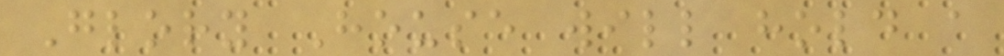Glory House will hold a
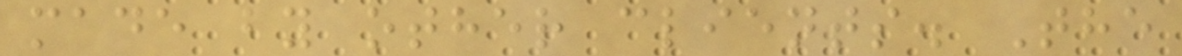made by other clients. The
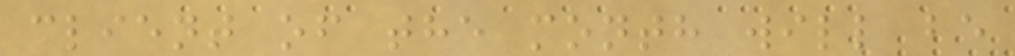client of the month will be
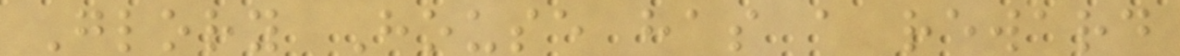Glory House has a reward
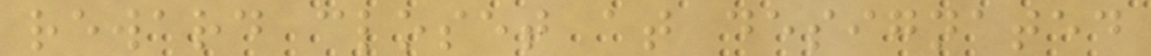reward closet at designated
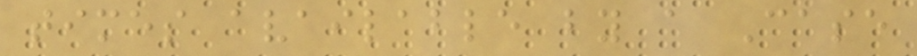times available by a Case
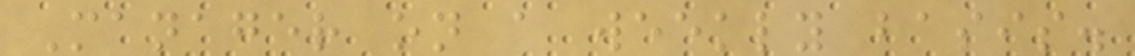Manager on a weekly basis.
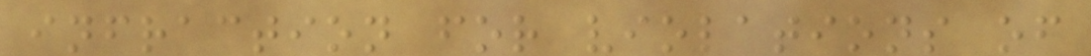infraction for violations of
